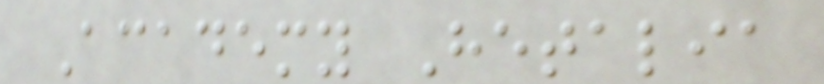Academy Hetalia
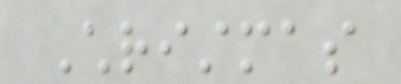Christmas
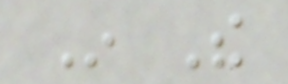In The
